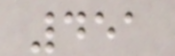451
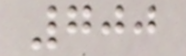700
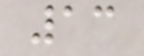13
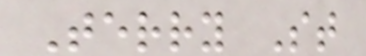Terry St
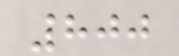800
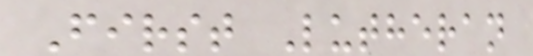First Lutheran
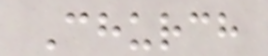Church
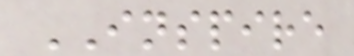INSPIRE
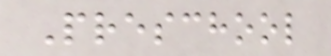Preschool
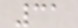31
